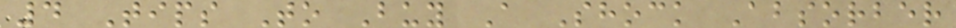4 Tips To Buy A Shock Absorber
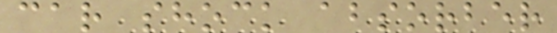car shock absorber
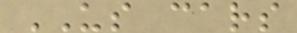US cars
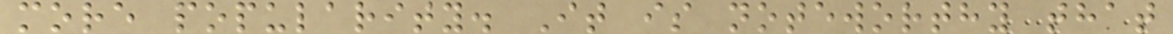more popularity. It is noteworthy that
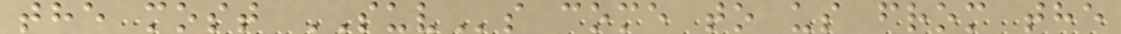the most SUVs come to us from the
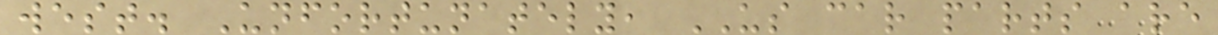west. Unfortunately, US car parts are
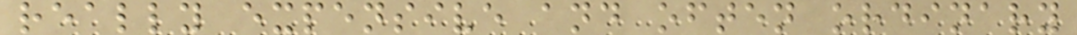really expensive and often ordinary
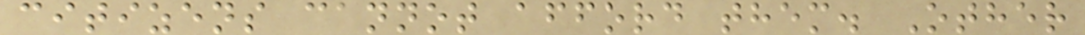citizens cannot afford them. Other
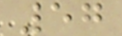57
